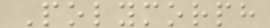Polymorph
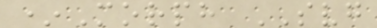*Morph SVG
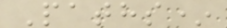Paths*
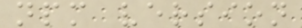npm version
